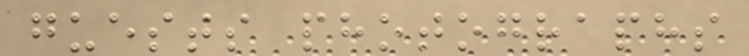guests photographs
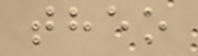theo
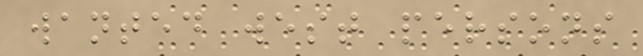wanted west persons
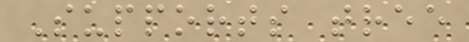Supports tree
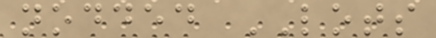nodded LOTS
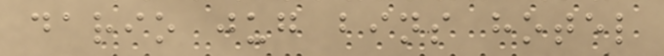dario jug bins hotel
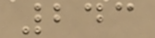243
